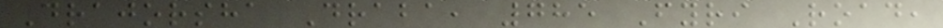Drajorsha Draba, 785 Fyri Road,
